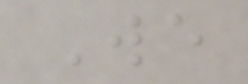We
